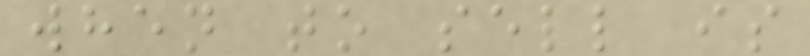when to sell is
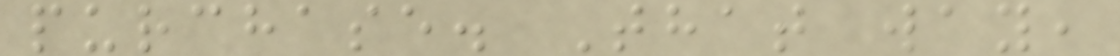purchase. That way,
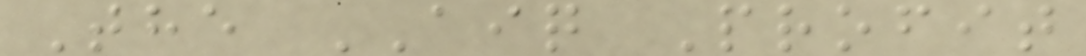The AIQ Profit
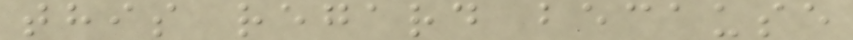this regard because
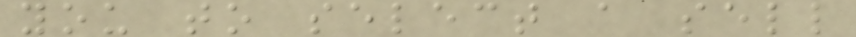you to select a sell
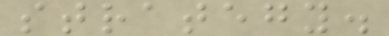strategy.
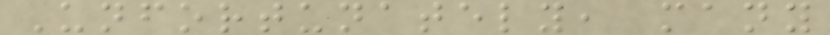Unfortunately, many
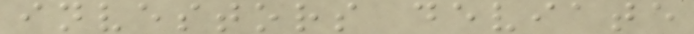investors deviate
